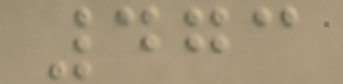473
